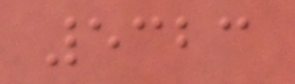5323
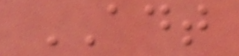ADT
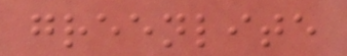greenlite
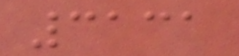3131
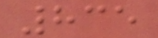835
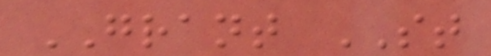GRANT ST
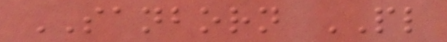SANBORN PL
